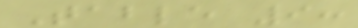Table 9:
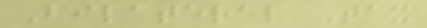Bilateral Tax
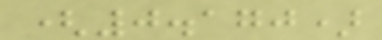(0.170)
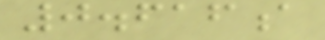0.616a
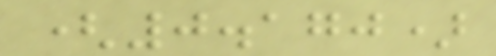(0.170)
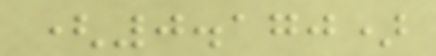(0.170)
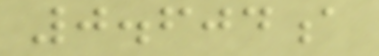0.604a
